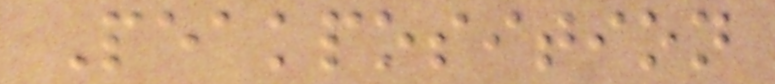Peakposition
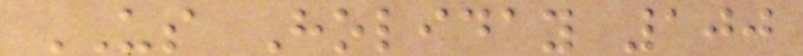US Holiday 100
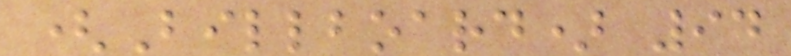(Billboard) 94
